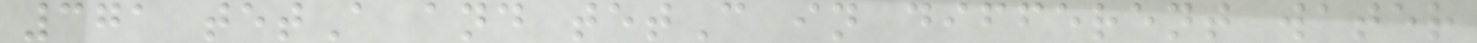371 tetA and tetC in different water
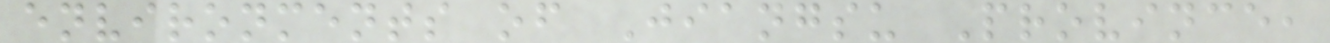environments of Jiangsu Province,
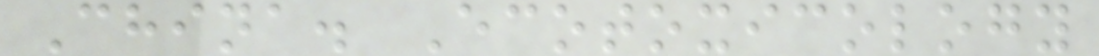China. Ecotoxicology
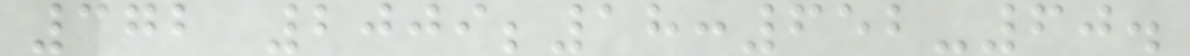372 2009;18:652-60.
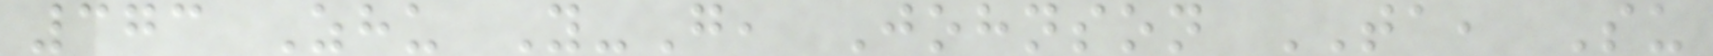373 Zhu Y-G, Johnson TA, Su
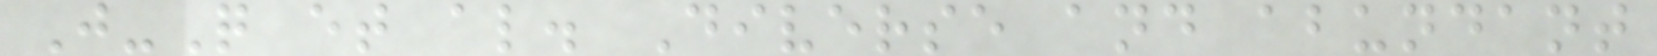J-Q et al. Diverse and abundant
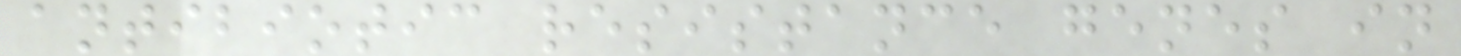antibiotic resistance genes in
